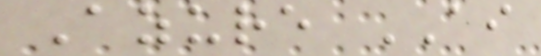Azure AI
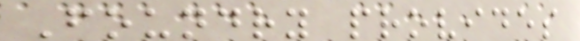Foundry provides
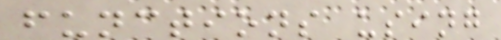functions using
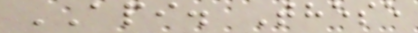API. These
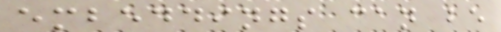embeddings can be
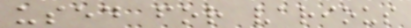used for various
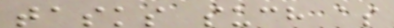tasks such as
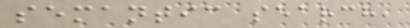semantic search,
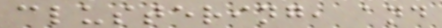clustering, and
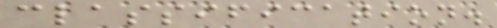classification.
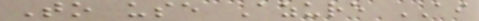To use Azure AI
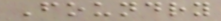Foundry
